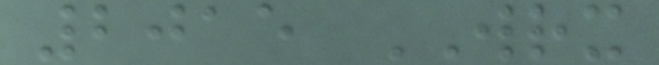2015 WRX
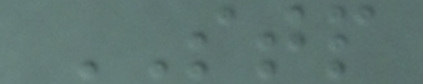STP
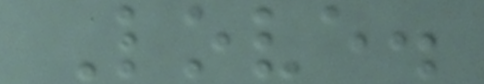Love.
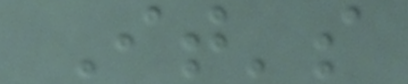It's
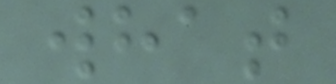what
